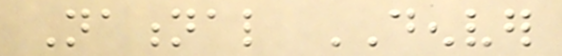National DENVER
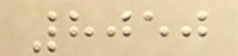8050
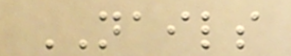NAILS
